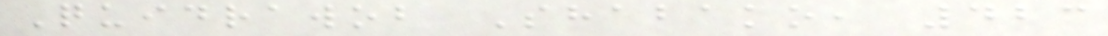Quidrawob Shabako, 423
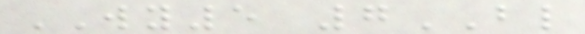WY5 7BL
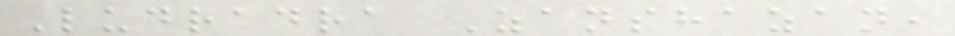Ludradra Zanshazan,
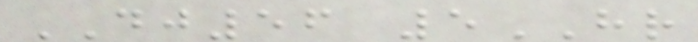DJ56 5HR
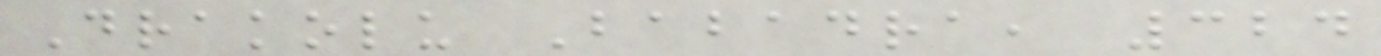Drakolu Babadra, 324
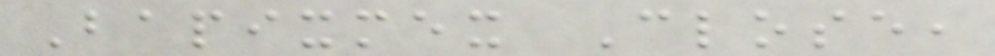Bapixmex Close,
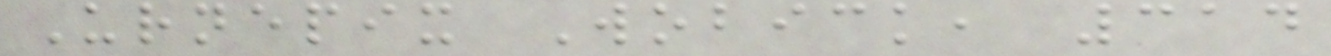Urnepix Wobick, 314
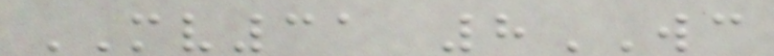MV31 8WC
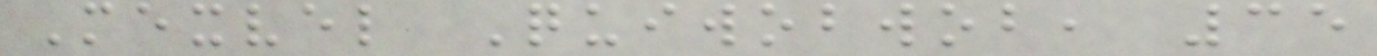Mexvel Quiwobwob, 35
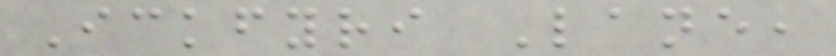Ickfyri Lane,
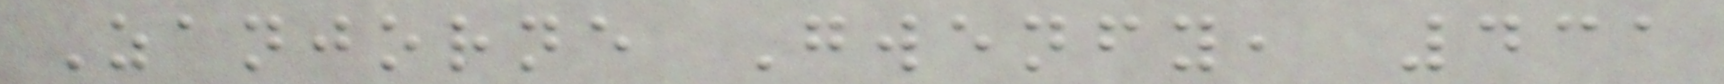Zanjorne Gwenfy, 431
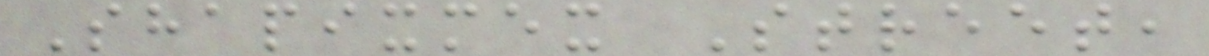Shapixmex Street,
